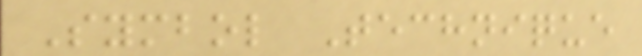Symbol Technique
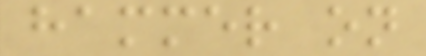hammer on
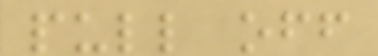pull off
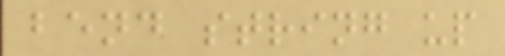bend string up
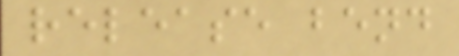release bend
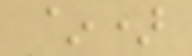~)
